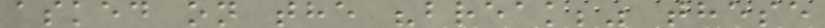asked on the "break;" these
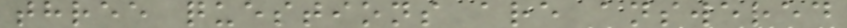three questions are answered
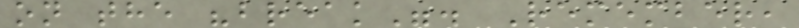on the "break". Remember,
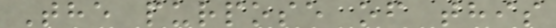The purpose of this
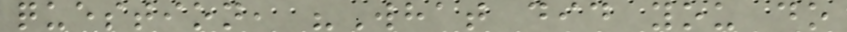question, "What did you do
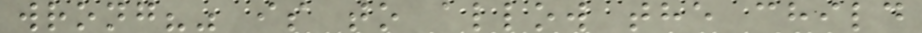wrong?" is to allow the child
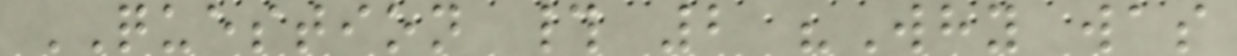QUESTION # 2 "Why was
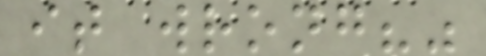it wrong?"
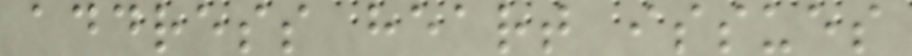address heart issues
